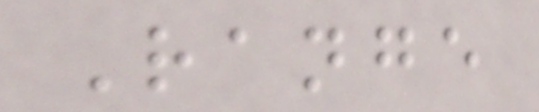Range
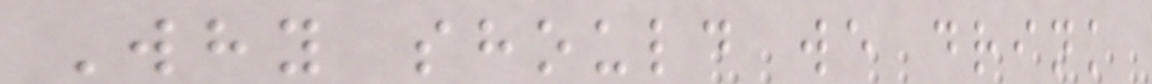Why should we drink
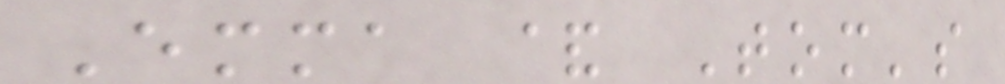Emma & Tom's
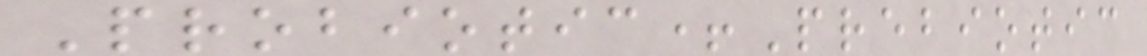Probiotic+Prebiotic
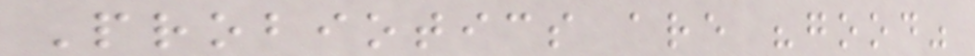Probiotics are "good"
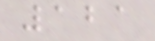121
